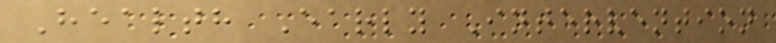Health Early Intervention
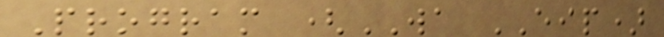Program (WA EIP)
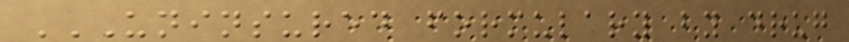UNINSURED FORMULARY BY DRUG
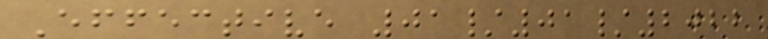Effective 01/01/2022
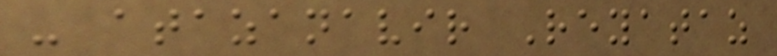- atazanavir Reyataz
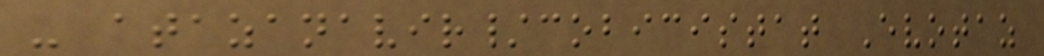- atazanavir/cobicistat Evotaz
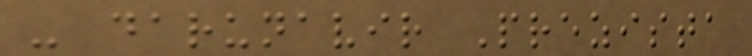- darunavir Prezista
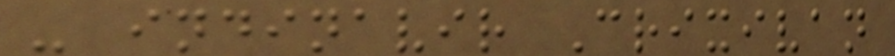- indinavir Crixivan
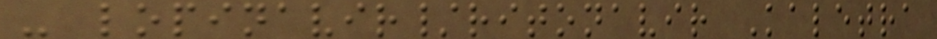- lopinavir/ritonavir Kaletra
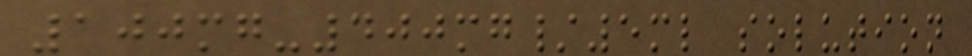100mg-400mg/5ml solution
